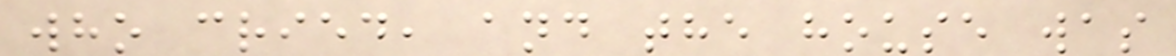who cried, and the house was
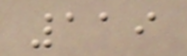119
